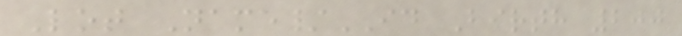Lot Name/ID Birth 200
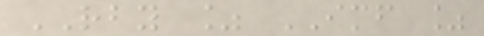RBY % IMF %
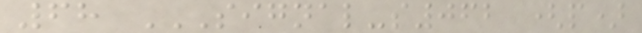68 SIGNAL-S062 (P)
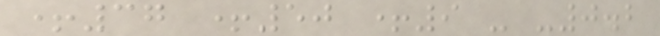+37 +50 +9 - -0.2
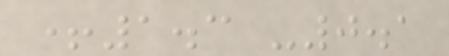+1.3 -0.1
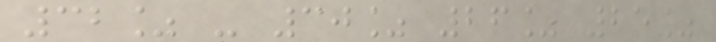32% - 30% 26% 25%
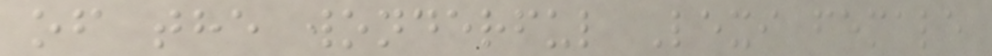of the wonderful Lexi female
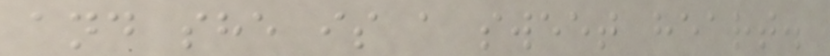and she is a sweet heart.
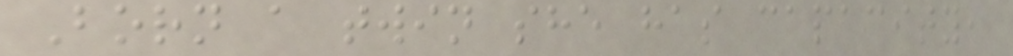Born a twin she has capacity,
